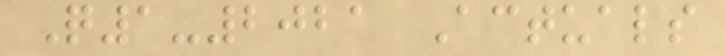Q1-2021 Actuals
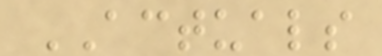ACTUALS
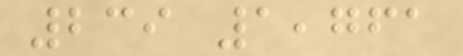239 1,761
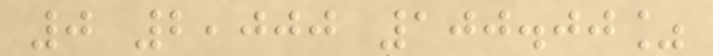0 2,000 100.00%
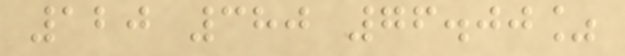120 380 76.00%
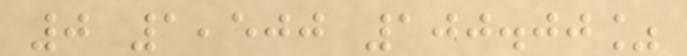0 1,500 100.00%
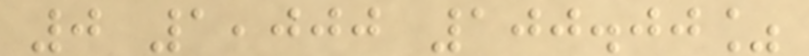0 1,000 100.00%
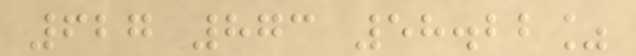627 873 58.22%
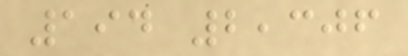194 2,306
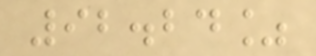92.24%
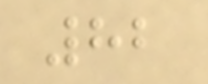82
